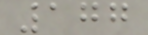177
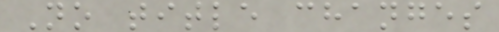No title changes
